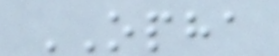OPHA
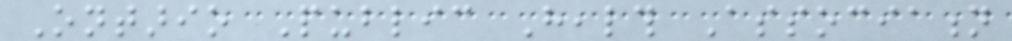Ontario Public Health Association
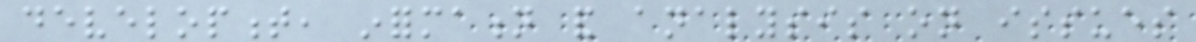development, information and analysis on issues
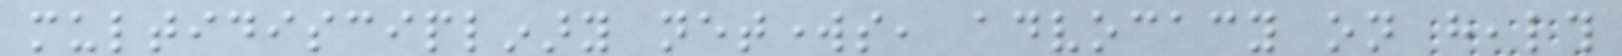multidisciplinary networks, advocacy on health
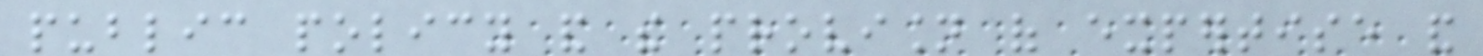public policy and the provision of expertise and
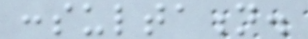consultation.
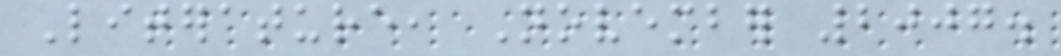Literature, November 2007.
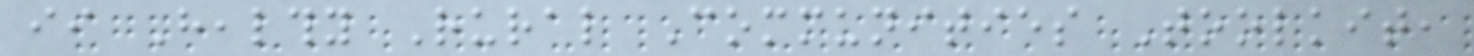ii Healthy Rural Communities Toolkit,
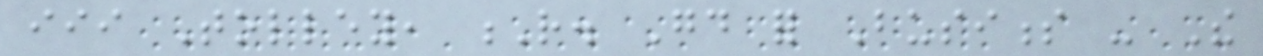iii Tolley, R. Good for Business - The
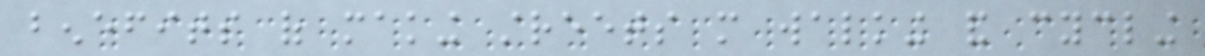benefits of making streets more walking and cycling
